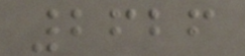2626
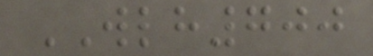WLH700
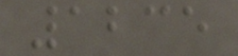1235
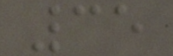35
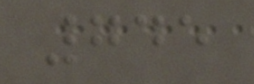745
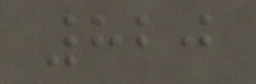820
